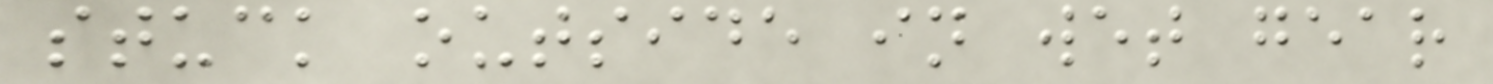stuck outside in wet gear
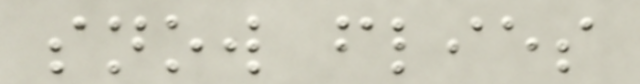snow flies
